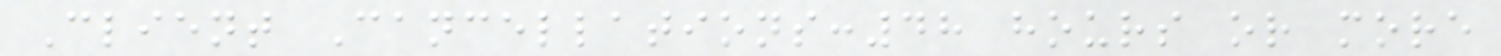Client Cancellations:48 hours or more
